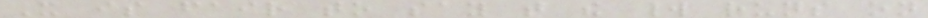It is fair to say that the world runs on
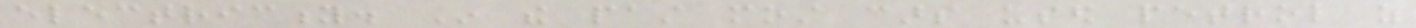electricity. In the past most cars used petrol as
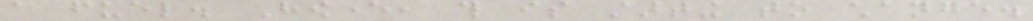a fuel. However, this is starting to change.
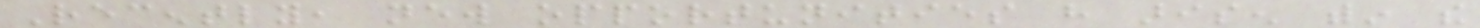Recently, new opportunities have arisen within the
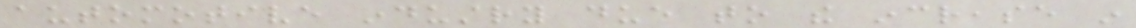automotive industry due to the increase in
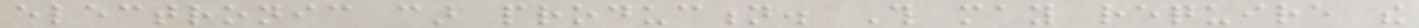electronic car production. This may require the
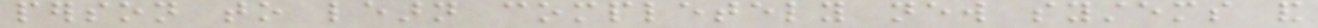person to learn completely new systems and
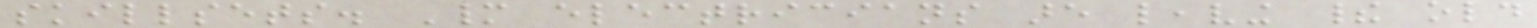skillsets. Many electricians are leaving their old
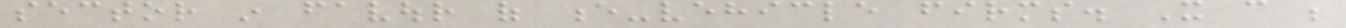sector in favour of e-vehicle firms. It can be
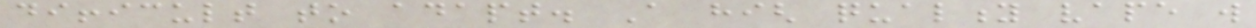difficult to adapt. A high quality vape will
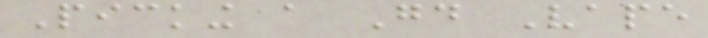Picking a Good Vape
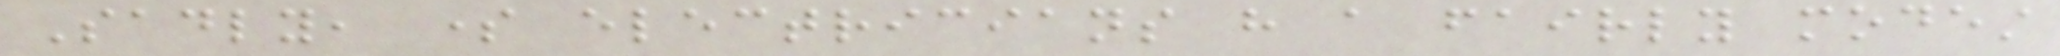Sadly, some electricians have a fairly modest
